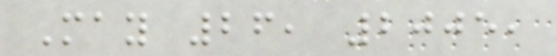May 26, 2005,
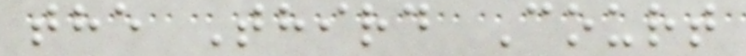the Third Court
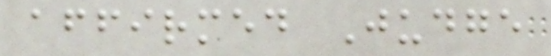affirmed Judge
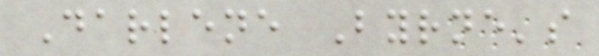Darlene Byrne's
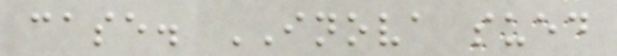case. INOVA sued
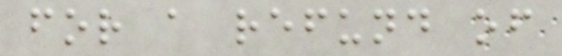for a refund of
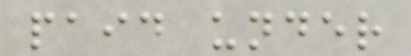paid under
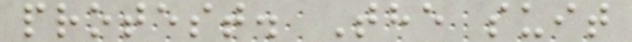protest. The suit
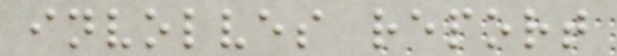involves report
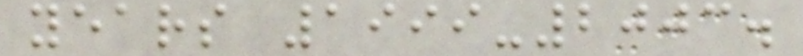years 1999-2003.
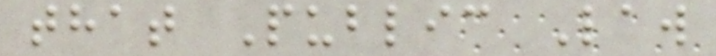that Public Law
